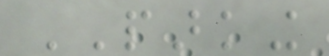PARKING
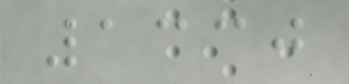1330
